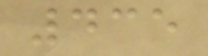435
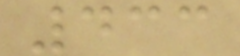433
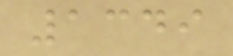1349
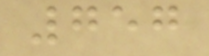757
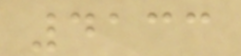4133
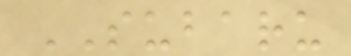SUBARU
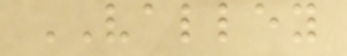VALLEY
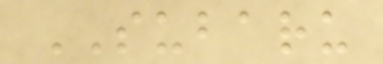SUBARU
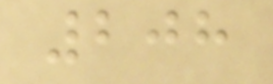208
